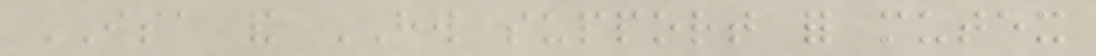ISA and HW support for mutex
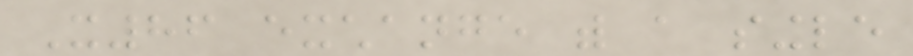X86 exchange with a single
